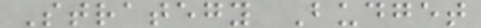Strategy Budget
